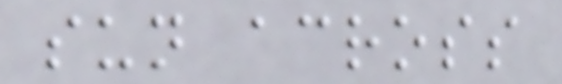sun across
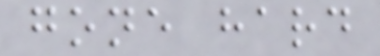gone hard
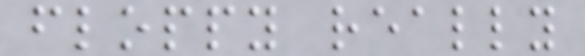floppy really
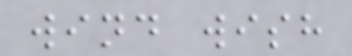wind wish
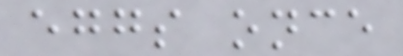eggs once
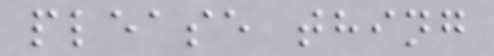please thing
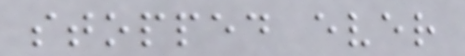stopped ever
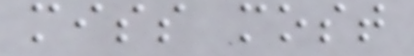miss most
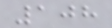108
